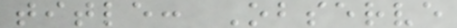title: Observe
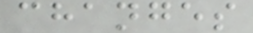changes
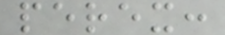perex:
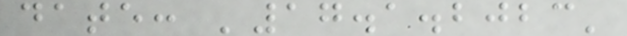date: '17.1.2023'
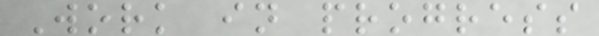Work in progress
